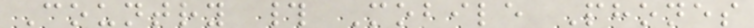Country # Mobile Phones
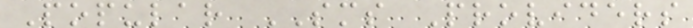Popular SMS Providers
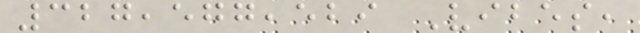327,577,529 Vibes,
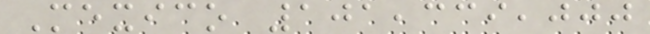Mexico 101,339,000
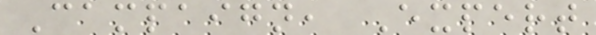Campaign, Expert
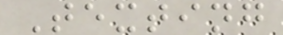Texting
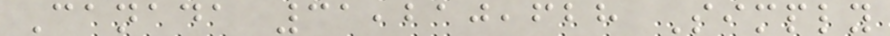Canada 31,210,628 Simply
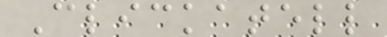Clickatell
